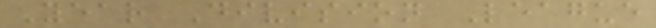Year Division League
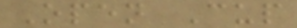Open Cup
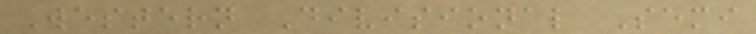Western Divisional Semi
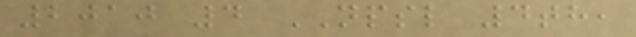2010 4 NPSL 4th,
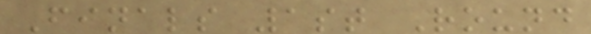Finals 1st Round
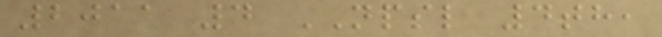2011 4 NPSL 4th,
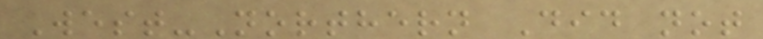West-Northern Did not
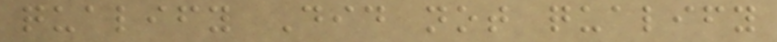qualify Did not qualify
